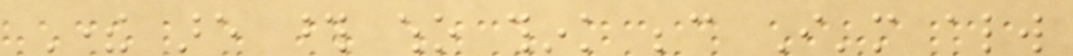There are those who think because I'm always
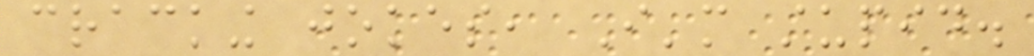cracking jokes, I'm stupid.
